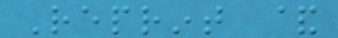Reprint &
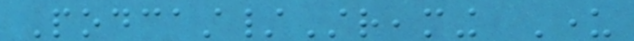Podcast/Streaming Under
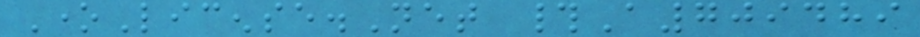OneLicense.Net #A709489
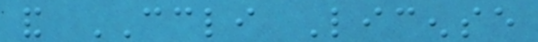and CCLI License
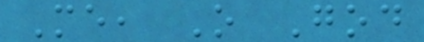Me, O God
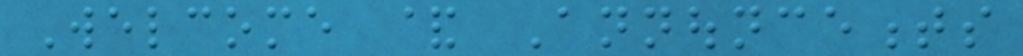Welcome & Announcements
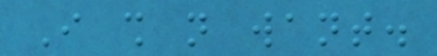I shall not want.
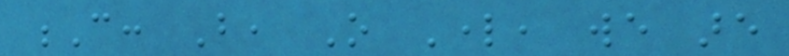C: But, O Lord, we are
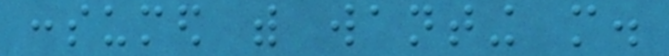consumed with wanting more.
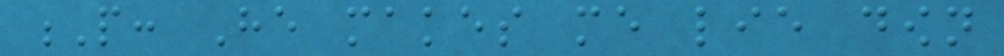P: He makes me lie down
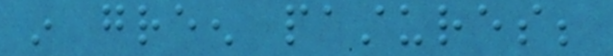in green pastures;
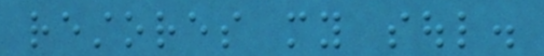restores my soul.
